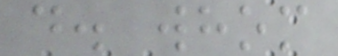d. whom
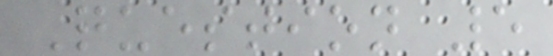Question 5
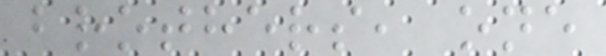brothers, one
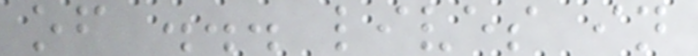of ... lives in
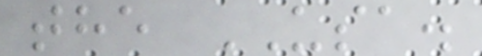the USA.
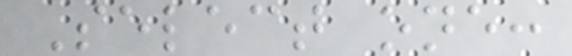Select one:
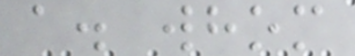a. whom
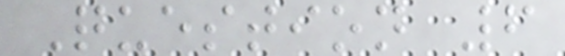Question 6
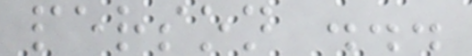person ...
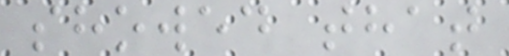showed that
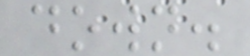down.
